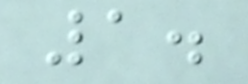1.
